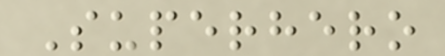Superhero
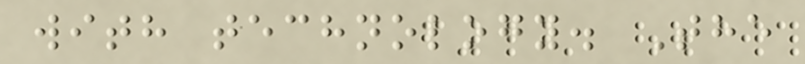with technology. The
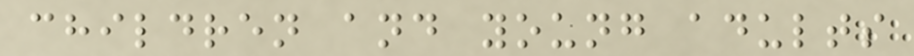children and young adults
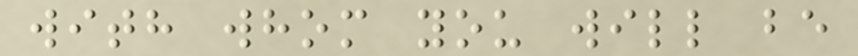with whom you will be
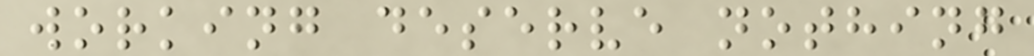working deserve nothing
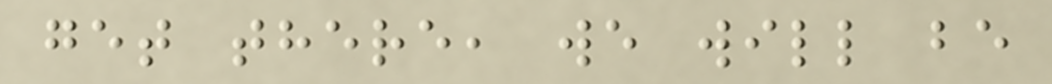get there, we will be
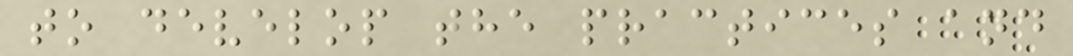to develop the practices and
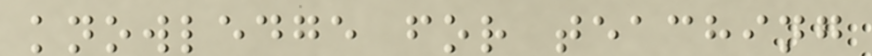knowledge for teaching
